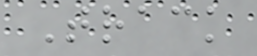Track
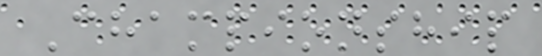Championship
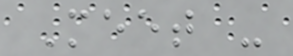Meet -
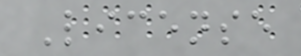License
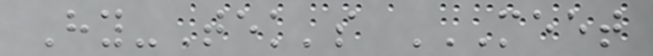Hy-Tek's MEET
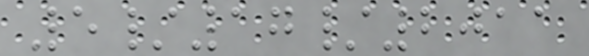5/17/2011
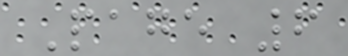Page 6
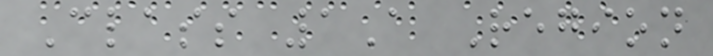Class 1A Region
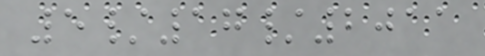5/17/2011
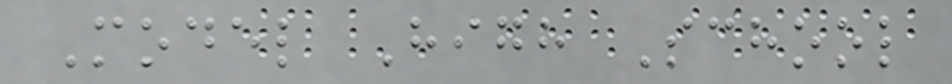Model High School
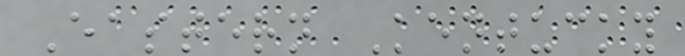Eastern Kentucky
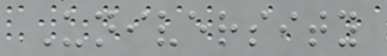University
